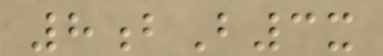8bB3x
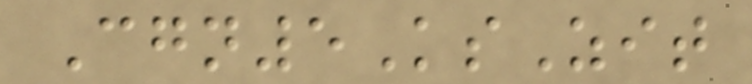Cgn5KsZit
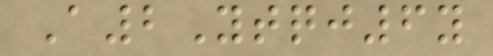A2Ytqj6y
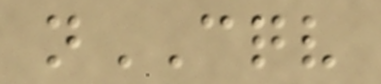nCQV
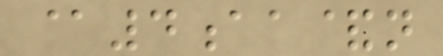@4aa&n
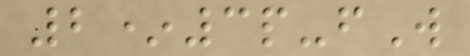2*3p-fW
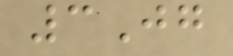3Jg
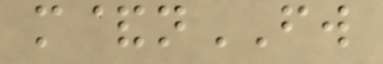m&nFW
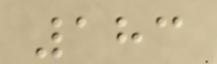183
